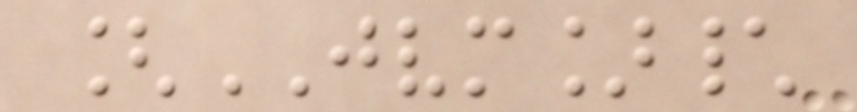[JVM]\
